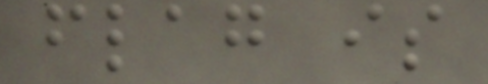flag is
